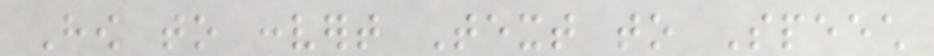How to convert Text to Speech
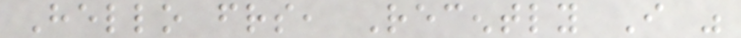Hello friends, Recently I was
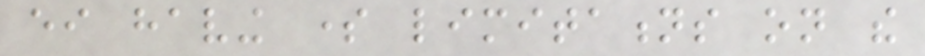either having some limitations on the
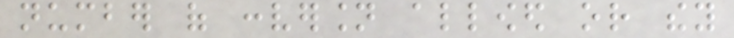number of conversion allowed or they
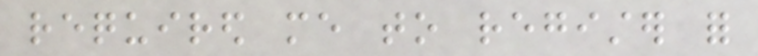required me to register for
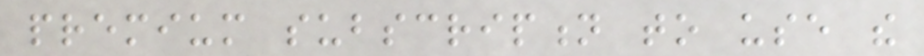premium subscription to use the
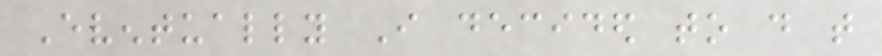Eventually I decided to do that
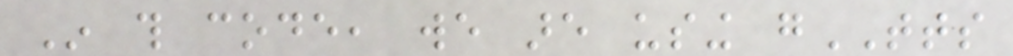In this code, we are using gTTS
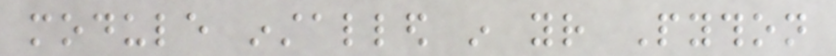module installed in your Python
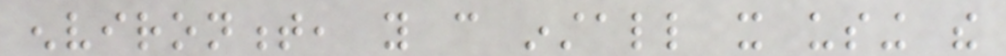environment, you can install it using the
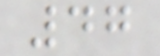47
